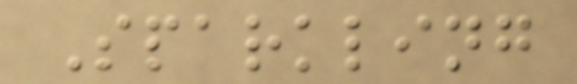Sparkling
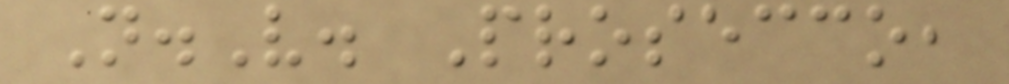N.V. Prosecco,
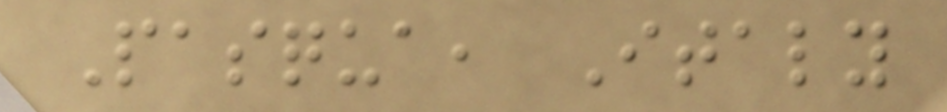Pasqua, Italy
